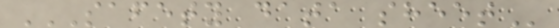SAFETY DATA SHEET
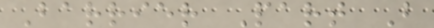Barrier Part B
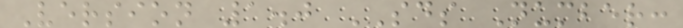Version 1.0 SDS Number:
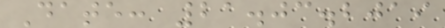Date: 21.03.2019
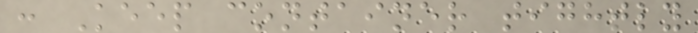: Keep container tightly
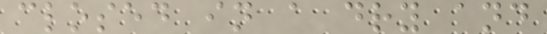closed in a dry and
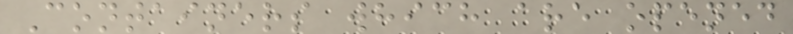Containers which are opened
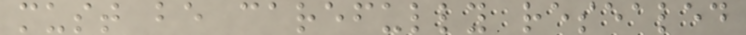must be carefully resealed
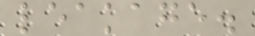leakage.
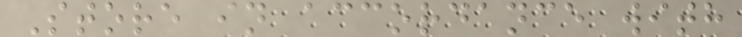Store in accordance with
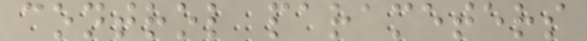control parameters
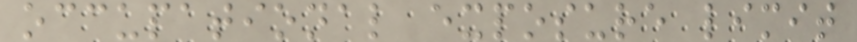occupational exposure limit
